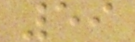59
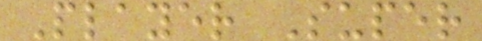Player Super
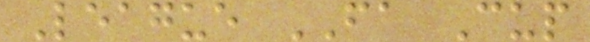League FA Cup
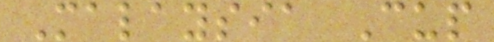Malaysia Cup
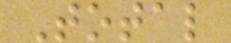Total
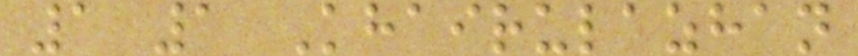1 1 Khairulazhan
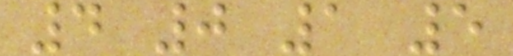4 0 1 5
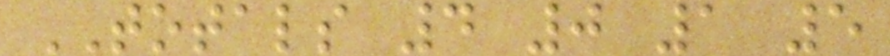TOTALS 4 0 1 5
